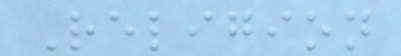Religion
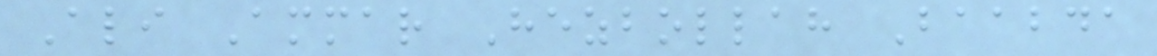Ali Ammar Hezbollah Baabda
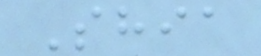Shia
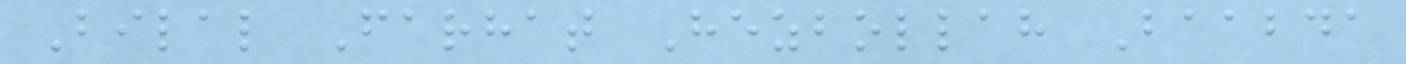Bilal Farhat Hezbollah Baabda
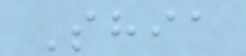Shia
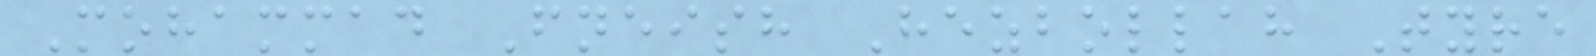Mohammad Fneish Hezbollah Tyre
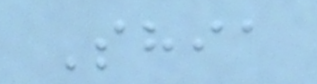Shia
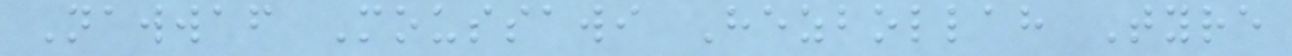Nawwaf Moussawi Hezbollah Tyre
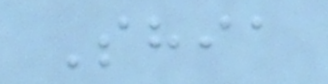Shia
